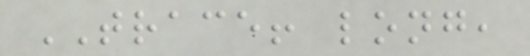TRACE! long,
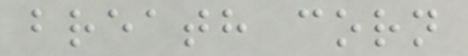breath corn
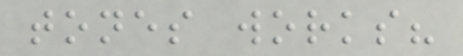tones works?
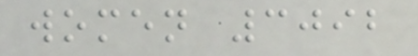women 3092
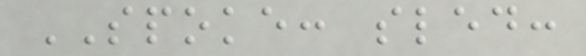SPOKE: sled:
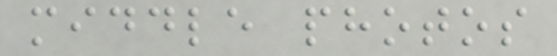middle photos
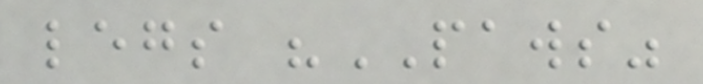legs "PAWS"
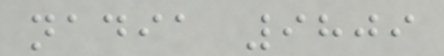nadia 9809
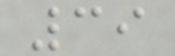39
